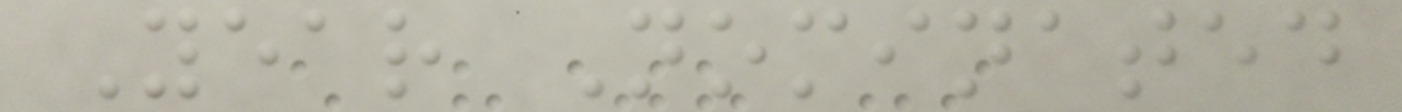Year Nominated
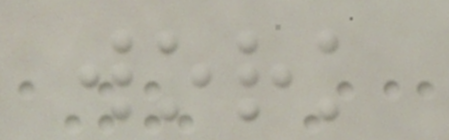work
